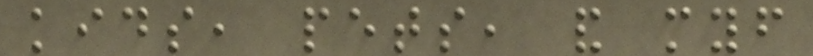kids, pets, and myself
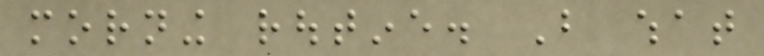morning routine. But what
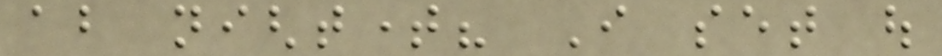about nighttime? I set out
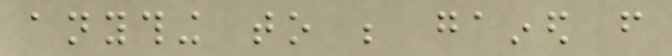anything to be gained from
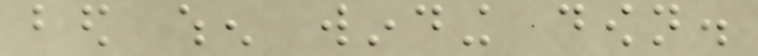bed when winding down.
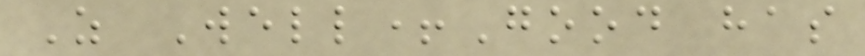As Well+Good has
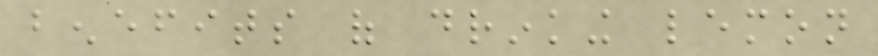benefits of drinking lemon
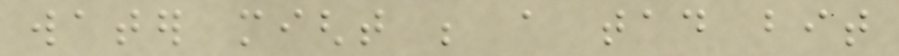water might be a tad bit
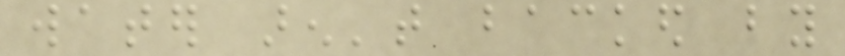water aren't backed by
